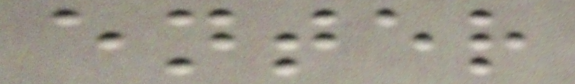enter
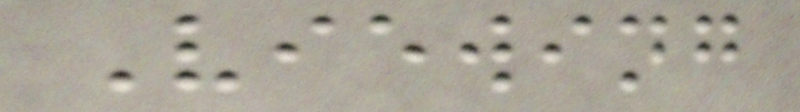Viewing
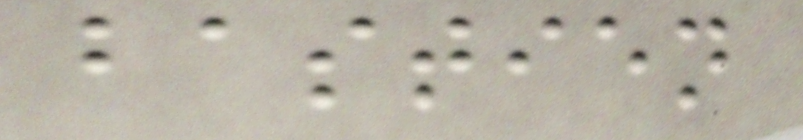bastien
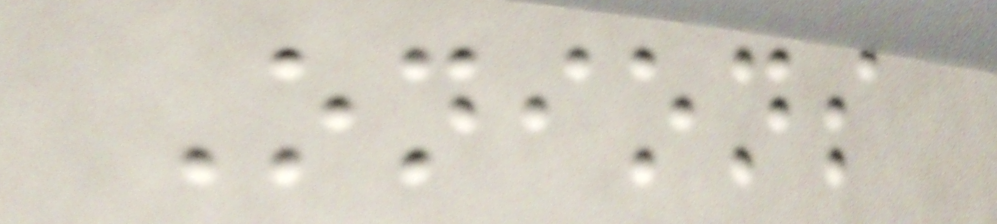Onions
